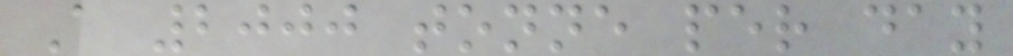A 2000 tonne per day
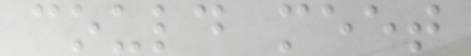could meet
